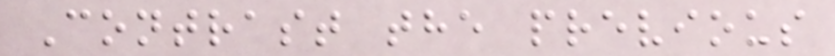Contrast the previous
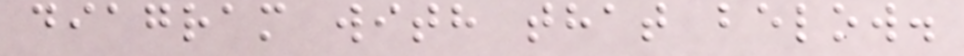diagram with that below.
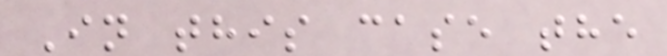In this case the
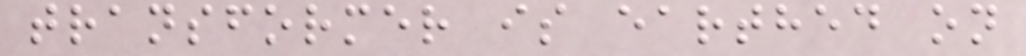transformer is earthed on
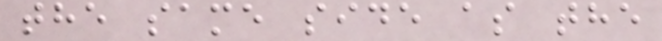the same side as the
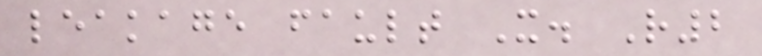leakage fault X. R2
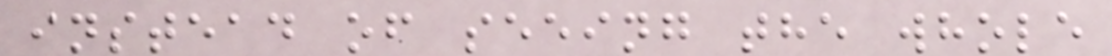instead of seeing the whole
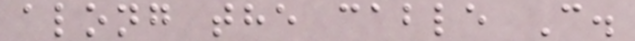along the cable C.
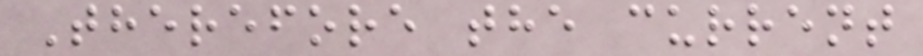Therefore the current
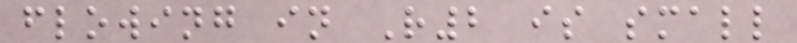flowing in R2 is small
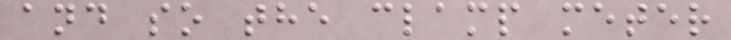and so the clamp meter
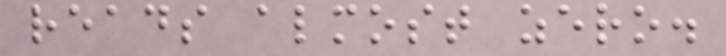reads almost zero.
